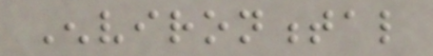Environmental
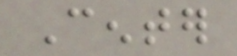Center
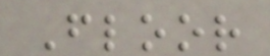Floor
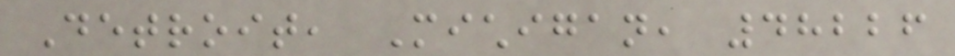Detroit, Michigan, 48226
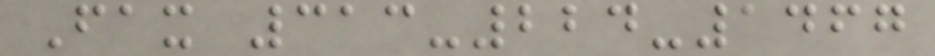Fax 313-224-1467
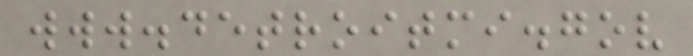www.detroitmi.gov
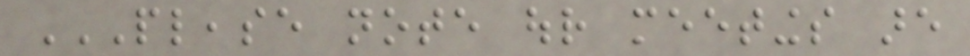PLEASE NOTE OUR MEETINGS ARE
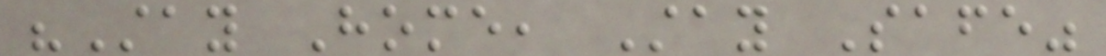"Stay Home, Stay Safe"
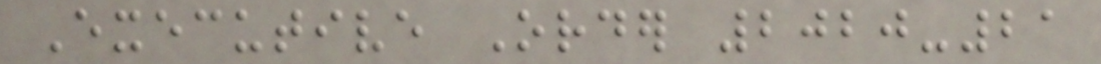Executive Order 2020-21
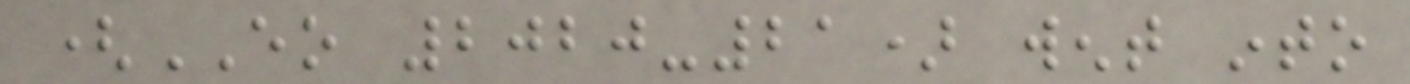(EO 2020-21) went into
